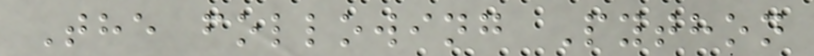The following Python
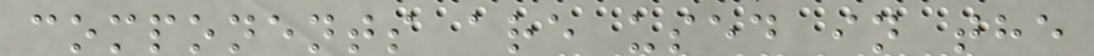components are used in the
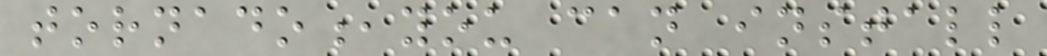tornado,you can install
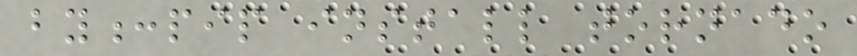by:pip install tornado
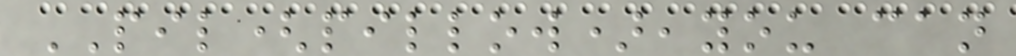PIL(pillow),you can
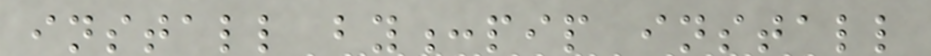install by:pip install
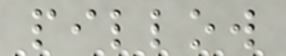pillow
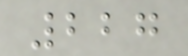227
